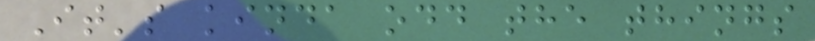It's kinda odd the things
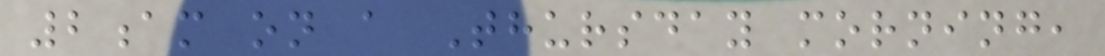2am on a Thursday morning,
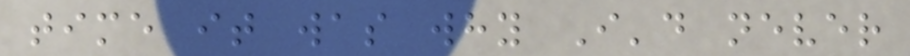time it was why I'd never
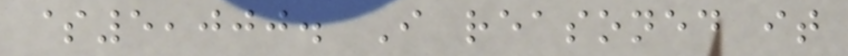$5,000. I reasoned it
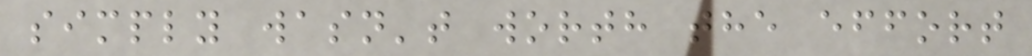simply wasn't worth the effort
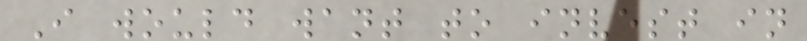I would want to invest in
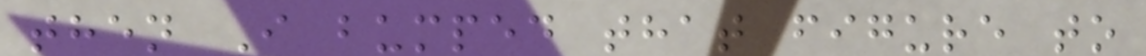then I bumped that figure to
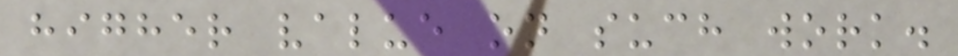higher value on such work.
